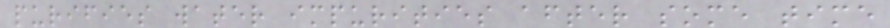purifies water impurities after some time
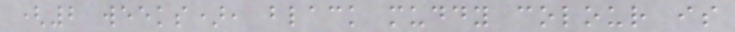(2 weeks), black muddy colour is
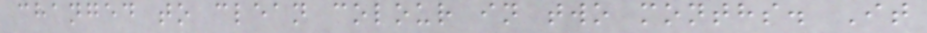changed to clean colour in two months. It
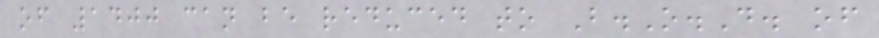of 1400 can be reduced to B.O.D. of
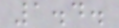1.4.
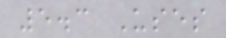5.3 Uses
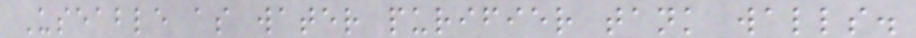Useable as water purifier tank walls.
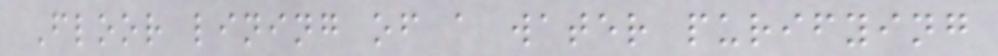Floor lining of a water purifying
